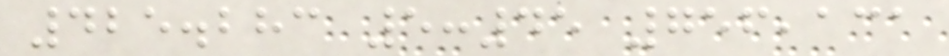425.283 5:45 756,131
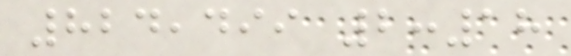824,499 2:18
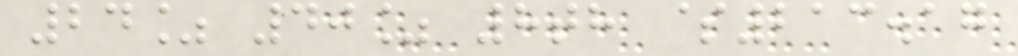24% 40% 8th $213.17
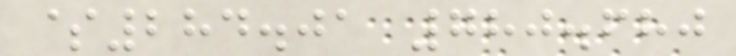$284.01 780.680
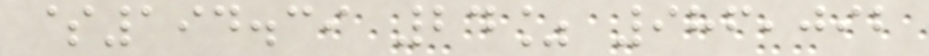$194.39 24% 986,092
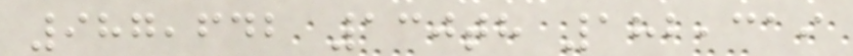987,642 130th 182,319
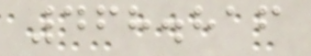468.816
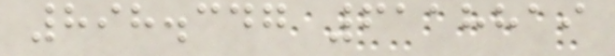898.347 6118819
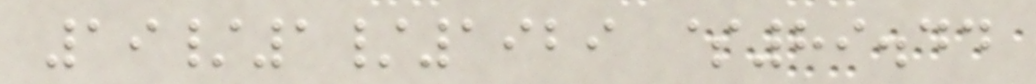19/1/1929 $89.44
